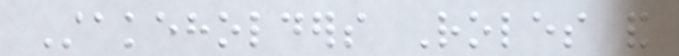Stakeholders Roles and
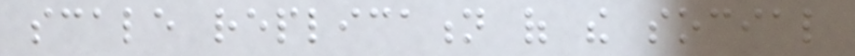scale replication of the social
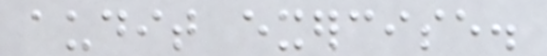audit exercise.
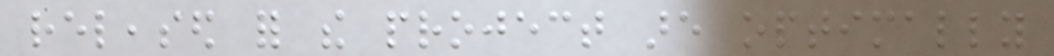released for the project are optimally
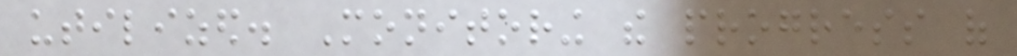utilized. Monitoring the progress of
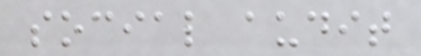social audit
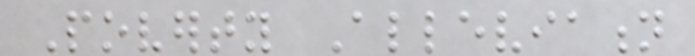Poverty Alleviation
